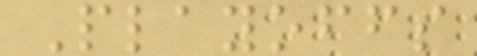Playoffs
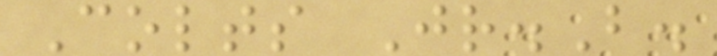Colts Jr.B.
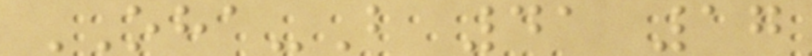OHA-B 41 17
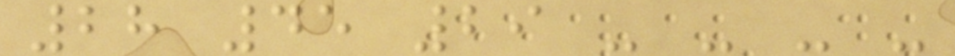28 45 29 - - - -
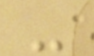-
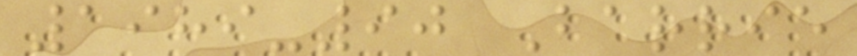1989-90 Barrie
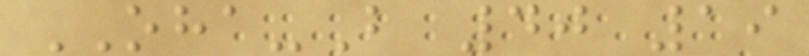OHA-B 40 19
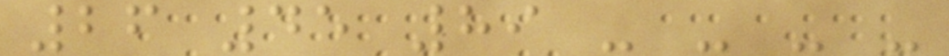26 45 89 - - - -
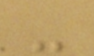-
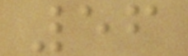56
